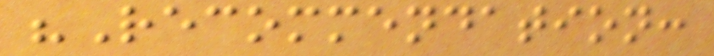"Recommendation:
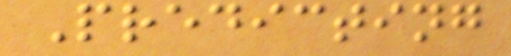Predicting
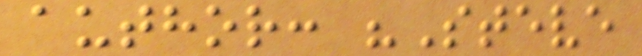author: "Steve
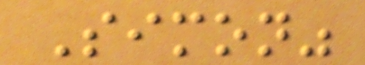Simon"
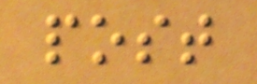post
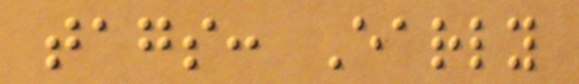tags: Early
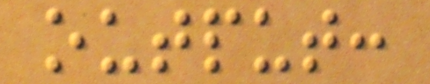output:
